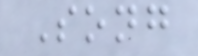Song
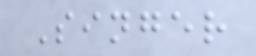Singer
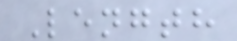Length
